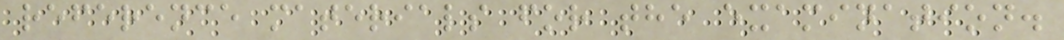reference materials for the examination.
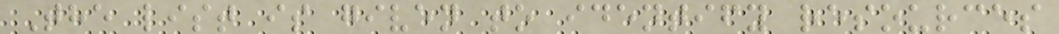The list is given to identify resources
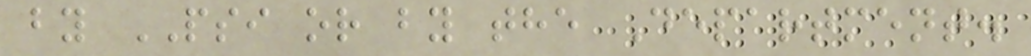by PSI or by the Department.
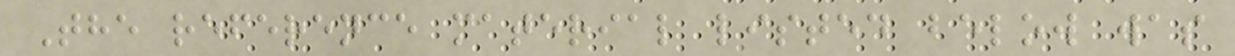The reference material listed below was
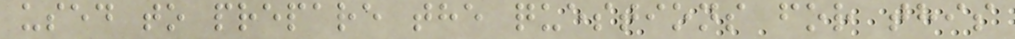used to prepare the questions for this
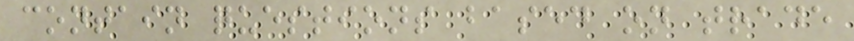contain questions based on trade
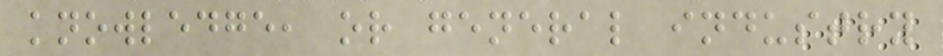knowledge, or general industry
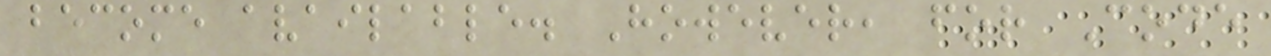become available. However, for Code
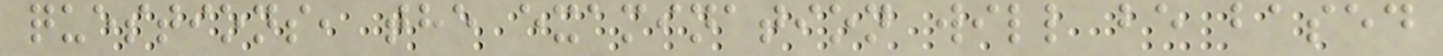questions, the examination will be based
